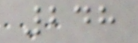248
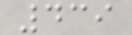439
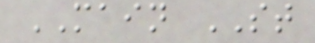MAIN ST
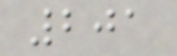201
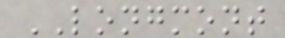LONGMONT
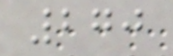270
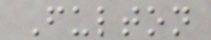Fulton
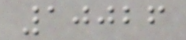10026
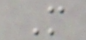M
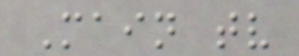Main tv
